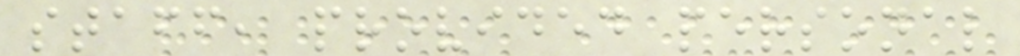staff, provided personal
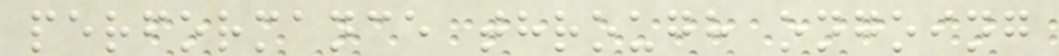performance through ongoing
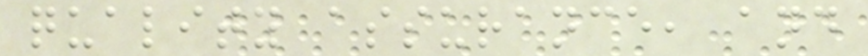quality assurance, and
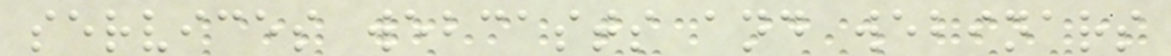services webcasts and webinars
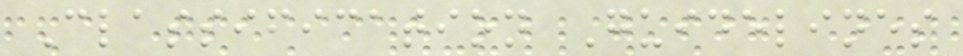Classification Guidelines
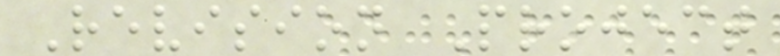Revision Project
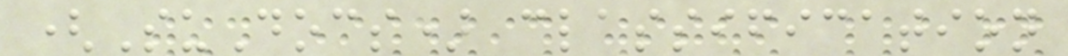(SuDocs) classification
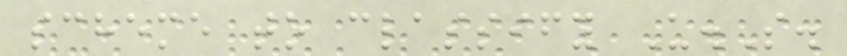scheme to classify U.S.
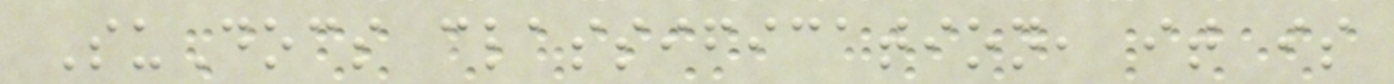SuDocs classification, it is
